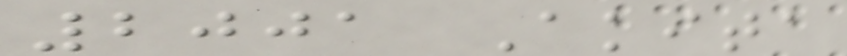2001 Akita
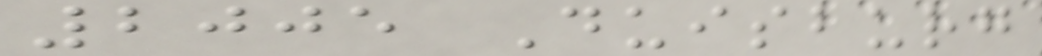2005 Duisburg
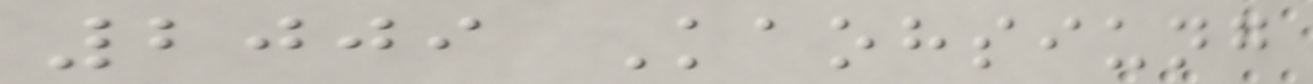2009 Kaohsiung
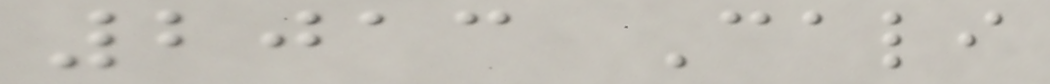2013 Cali
